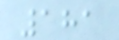181
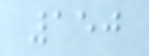150
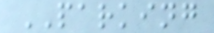PARKING
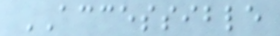ACCESSIBLE
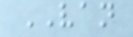VAN
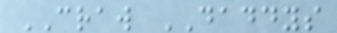CRAW DADDYS
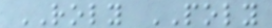ROLY POLY
